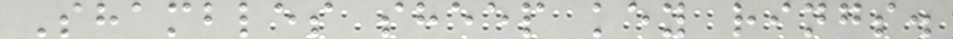Shambles sheep key rings.
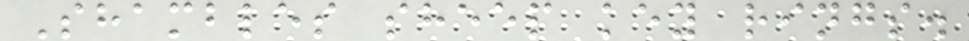Shambles sheep key rings.
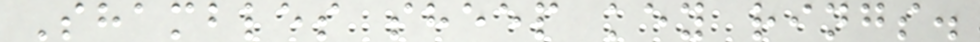Shambles sheep key rings.
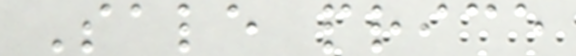Sale price
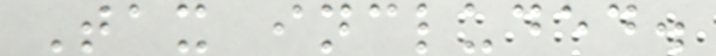Tax included.
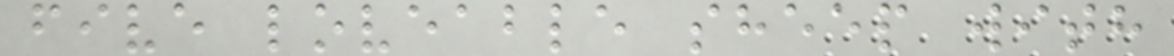five loveable sheep with
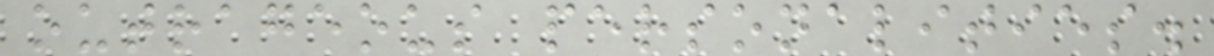outrageous personalities.
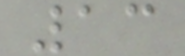13
